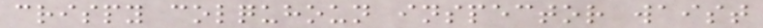crispy colquhoun inspector waist
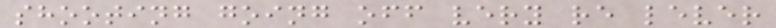shooting going off very re lever
